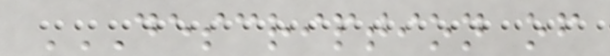DESCRIPTION OF
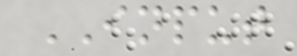INPUT
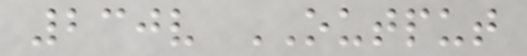230v OUTPUT
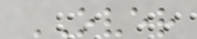OVER
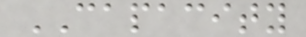CAPACITY
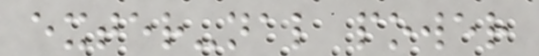exter-nal power
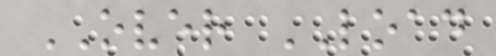OVER LOAD
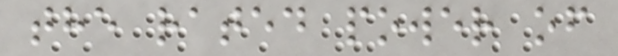the rated power of
